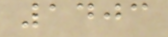1403
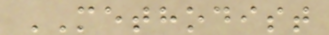METHODIST
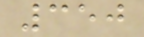350
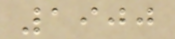1900
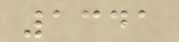1341
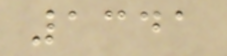1341
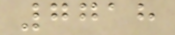7718
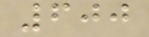600
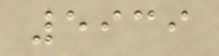5939
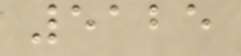5125
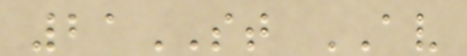21ST AV
